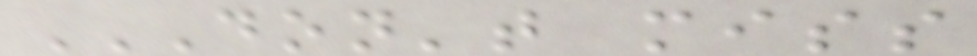DON'T MISS
